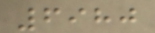6980
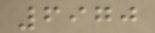6970
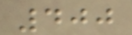400
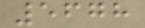5678
